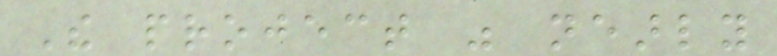The project was nearly
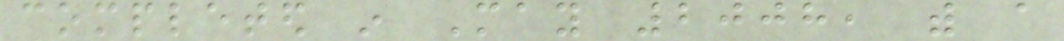completed in May 2008, with a
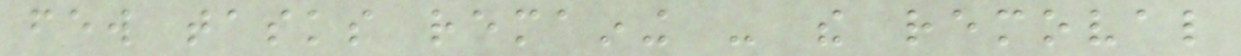few tasks remaining - the removal
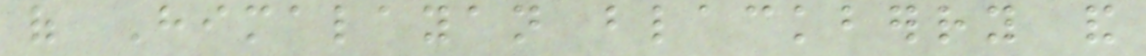of Himalayan blackberry and
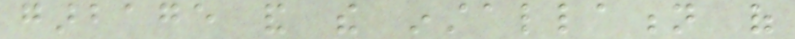garbage and the installation of
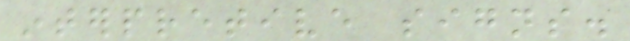interpretive signs.
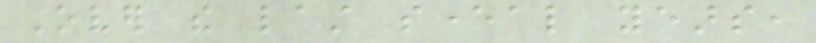Over the last several years,
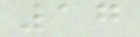17
